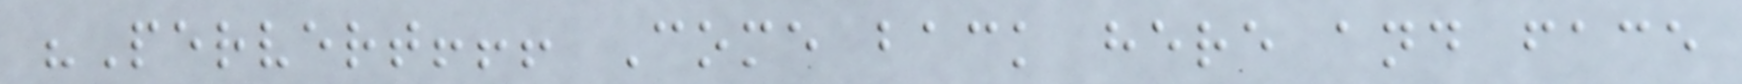"Pervert!!! Come back here and face
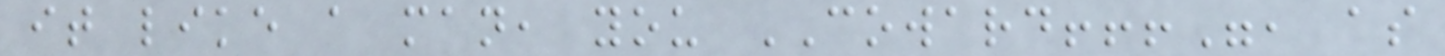it like a man, you COWARD!!!", as
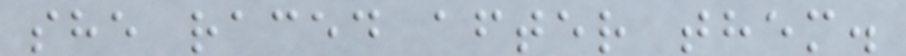she raced after them.
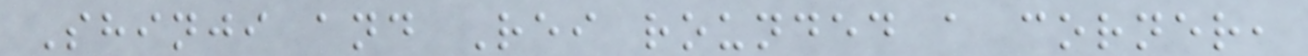Shinji and Rei rounded a corner,
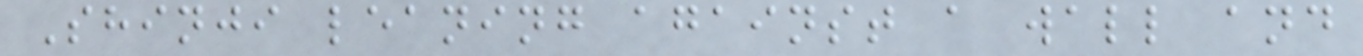Shinji leaning against a wall and
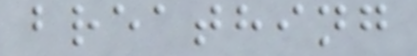breathing
